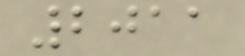2011
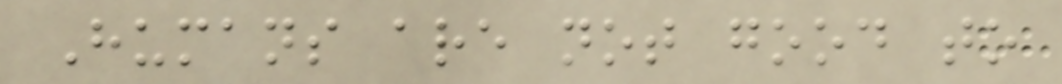Humans are not good to
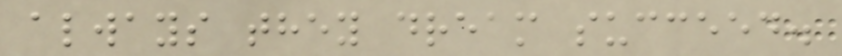always they dream succeed.
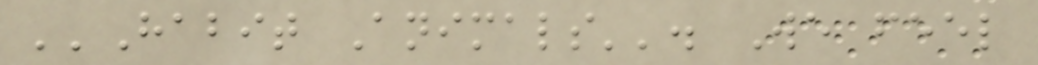''Habit Animals''. We feel
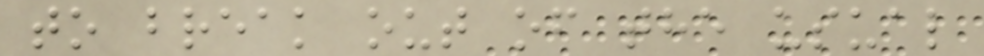to break out of the usual
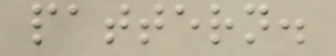pattern.
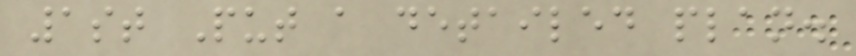1st Put a detailed plan.
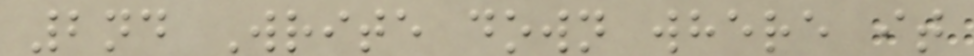2nd Write down where it
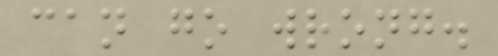can go wrong.
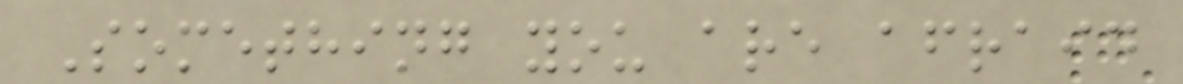Something you are afraid
